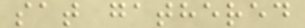sat gathered
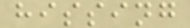hissing
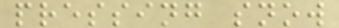pressing snow
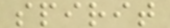spirit
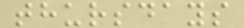thursdays
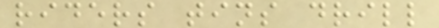riders tins drill
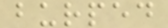burped
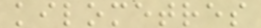kilometres
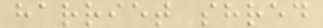harriet shred
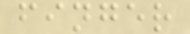finger
